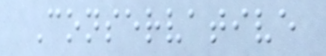Conservative
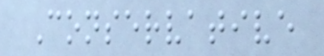Conservative
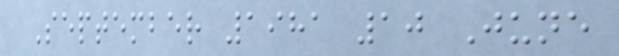September 1981 10 June
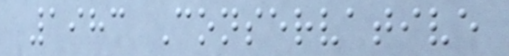1983 Conservative
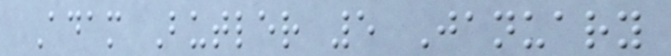Adam Butler 5 January
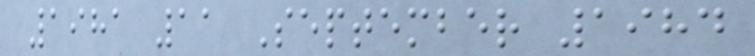1981 11 September 1984
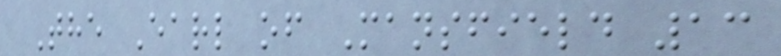The Earl of Mansfield 13
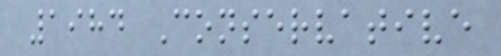1984 Conservative
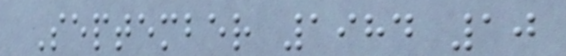September 1984 10
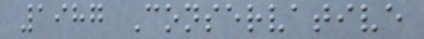1987 Conservative
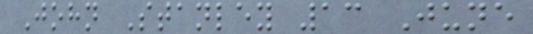John Stanley 13 June
